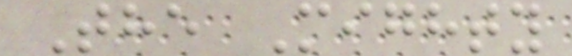The Mighty
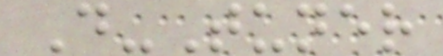D-Tuner
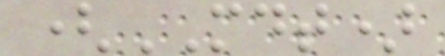(MDT)
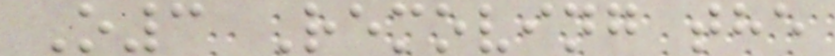O3 Removing the
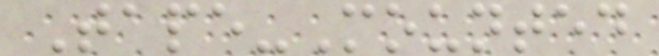Tape-Mounted
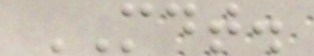MDT.
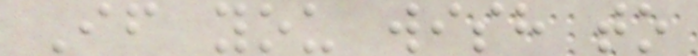If you wish to
